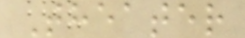Theater
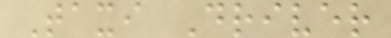Taxi Driver
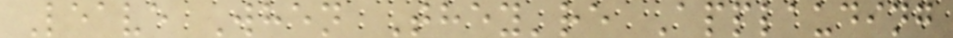Leave When They're Applauding
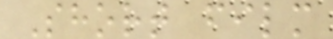Short film
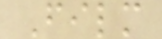Film
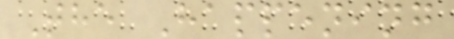The Happening
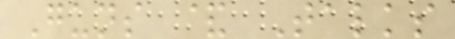Guns & Talks
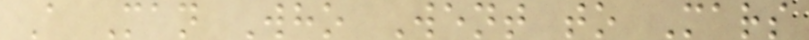A Man Who Went to Mars
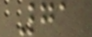71
